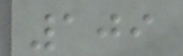109
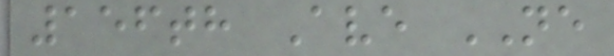156th Ave NE
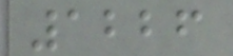1226
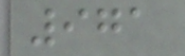971
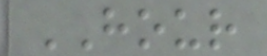HOUR
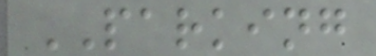PARKING
